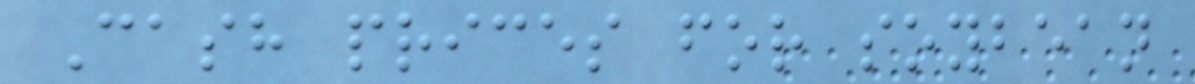Cash prices for soybean
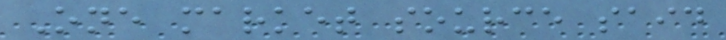One market source said
